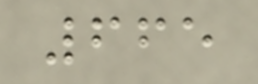665
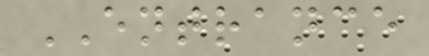ENTRANCE
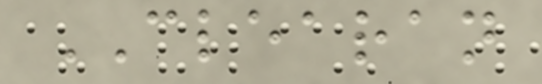CLEARAN
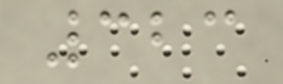323
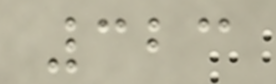323
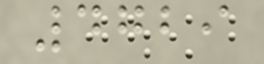4729
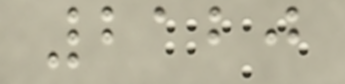2120
